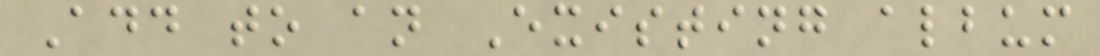Add to an Existing album
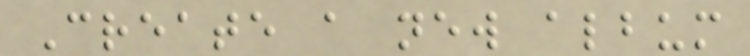Create a new album
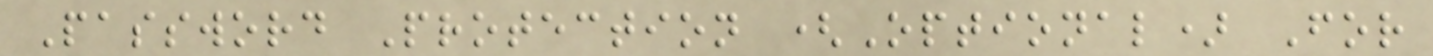Password Protection (Optional) For
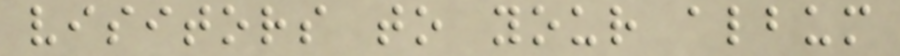visitors to your album
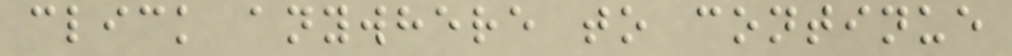click anywhere to continue
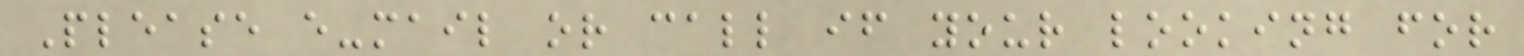Please e-mail or call if your looking for
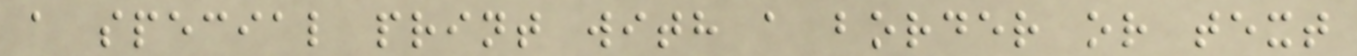a special print with a border or text
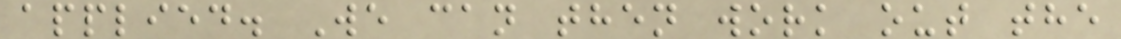applied. We can then work out the
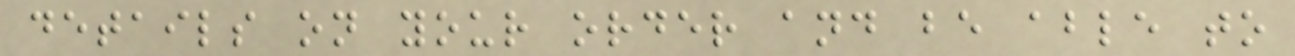details on your order and be able to
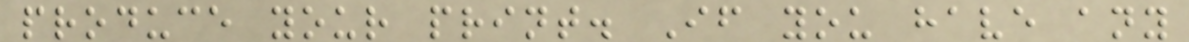produce your print. If you have any
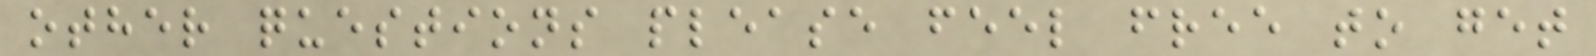other questions please feel free to get
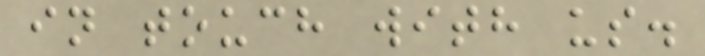in touch with us.
